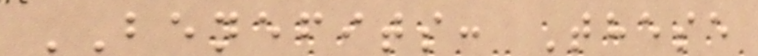BENEFITS: These
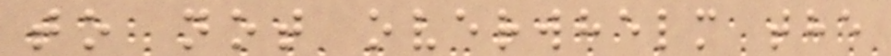to not overwhelm the
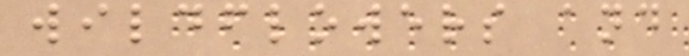wildflowers and
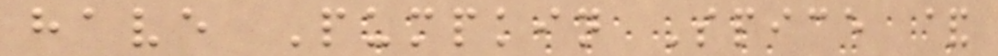have Pumpkin Spice &
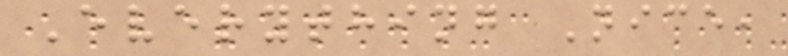Everything Nice,
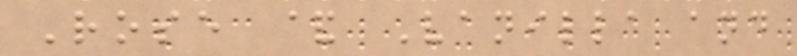Rose & Vanilla and
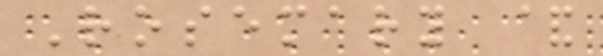Rosemary &
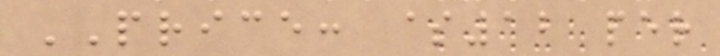PRICE: $12 per
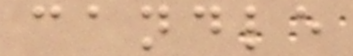candle
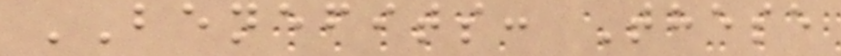BENEFITS: These
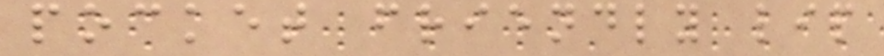pocket friendly lip
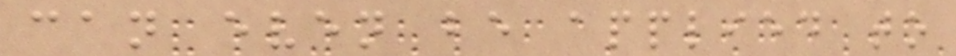can even be applied to
